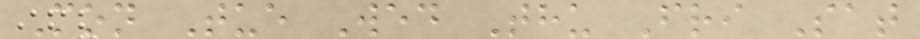Mon Tue Wed Thu Fri Sat
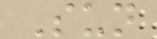Sun
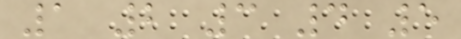1 2 3 4 5
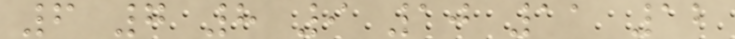6 7 8 9 10 11 12
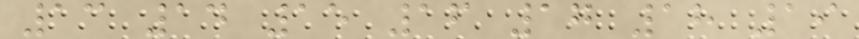13 14 15 16 17 18 19
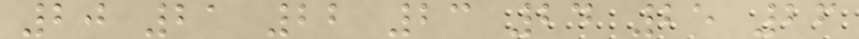20 21 22 23 24 25 26
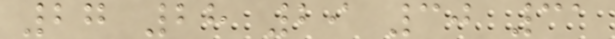27 28 29 30 31
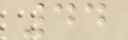44
